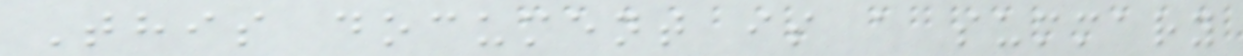This document is a summary
